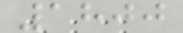1800
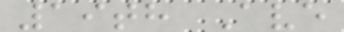19th Ave
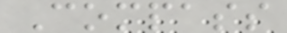Compass
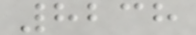8238
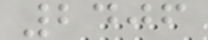2406
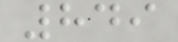849
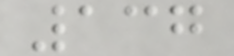137
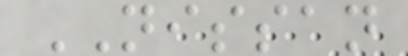NISSAN
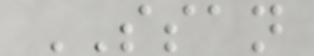SSAN
